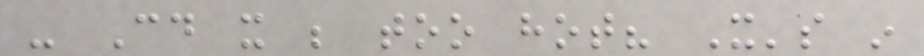- Could it be too hot? It's in
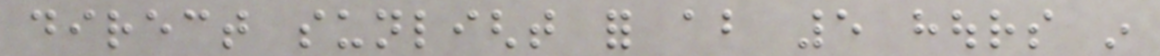direct sunlight for about 5 hours in
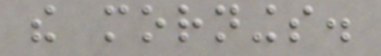the mornings.
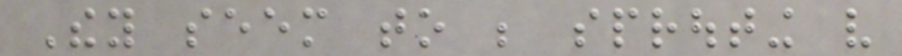They seem to be sprouting very
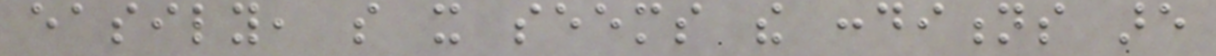easily, so it seems the conditions are
